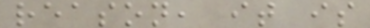reason, it is
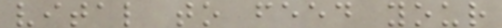vital to feed your
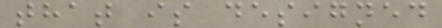that is designed
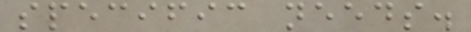specific needs.
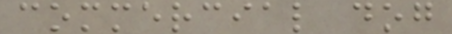commercial dog
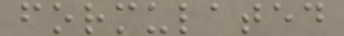formulated
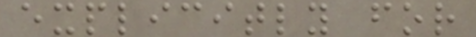explicitly for
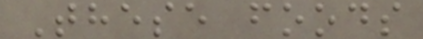These foods
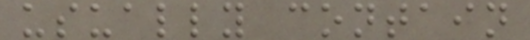usually contain
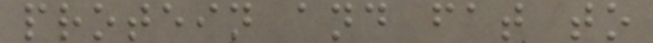protein and fat to
